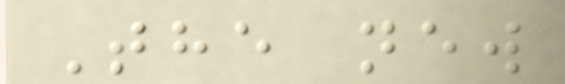The new
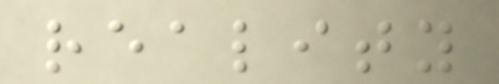reality
